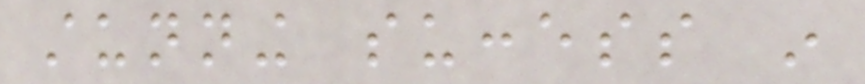stunning success in
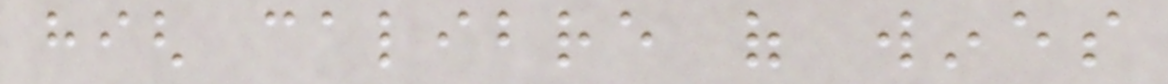high calibre of wines
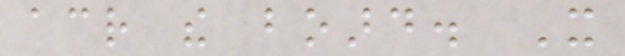across the board. It
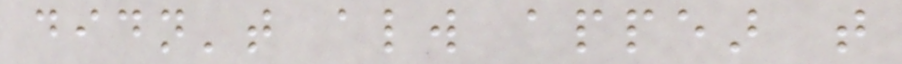didn't always appear that
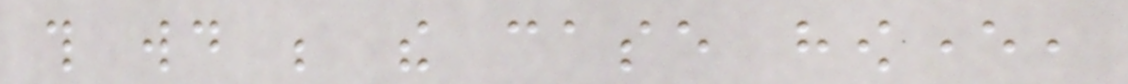this would be the case however,
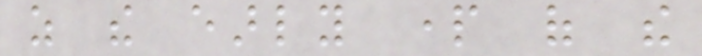as the early part of the
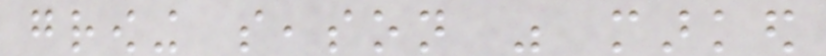growing season was marked
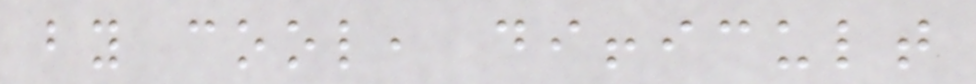by cool, difficult
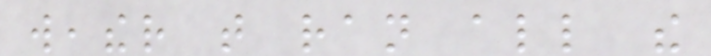weather that ran all the
